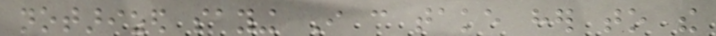notarized saying I can take her to the
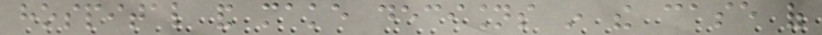hospital and make decisions in the case of
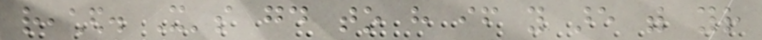reached. It's good to have if you are with your
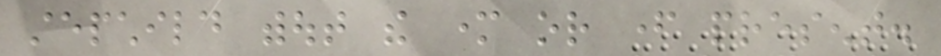stepchild without the mother or father present.
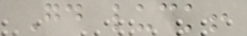Good luck!
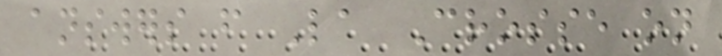answers from La Crosse on
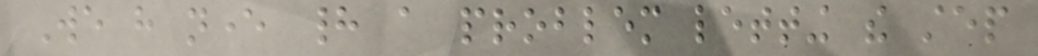We have never had a problem letting the step
